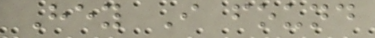Hey I found
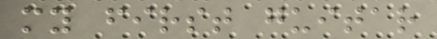my first guitar
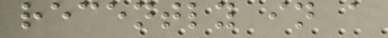recently in a
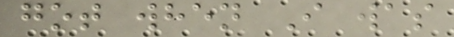got when I was
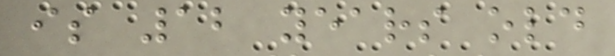is 12 years old
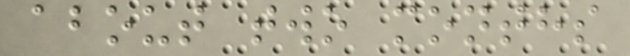about two months
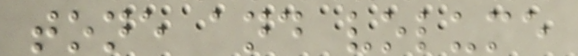tone and volume
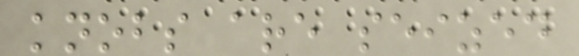knobs are seized
